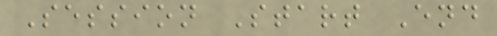Session Start End
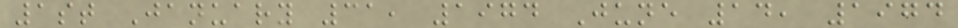1st January 31, 1974 June 14, 1974
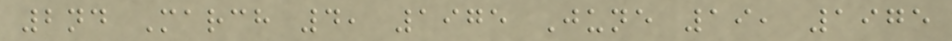2nd March 4, 1975 June 19, 1975
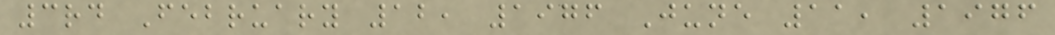3rd February 12, 1976 June 11, 1976
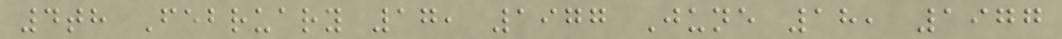4th February 17, 1977 June 18, 1977
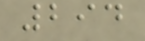294
